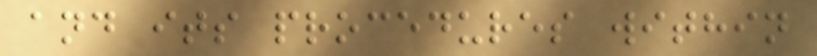and its procedures within
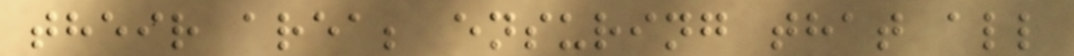their area; ensuring that all
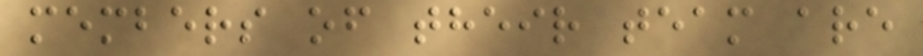members of their team are
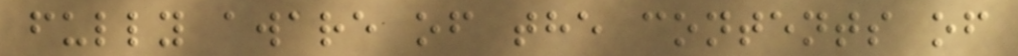fully aware of the contents of
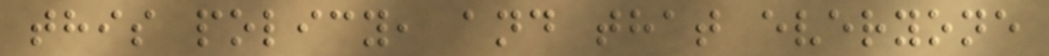this policy, and that everyone
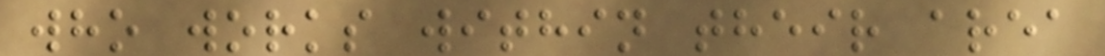who works within their area
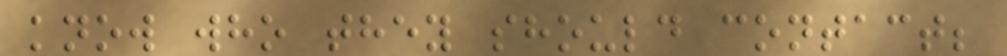know who they should contact;
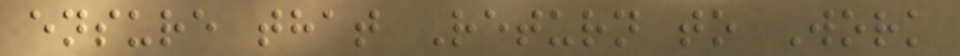ensure that Return to Work
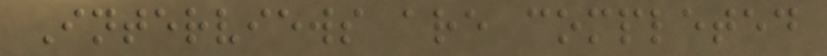Interviews are completed
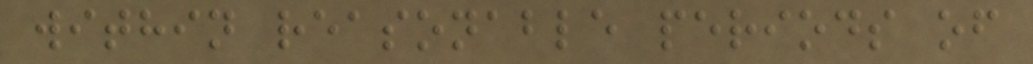within reasonable periods of
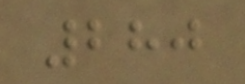280
